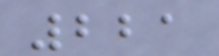221
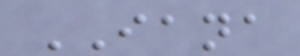IANA
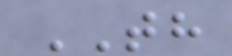TH
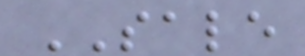SALE
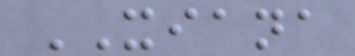XIANA
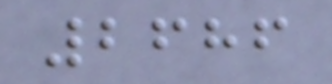2686
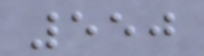550
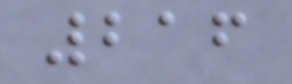216
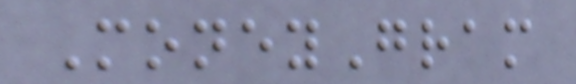MoneyGram
